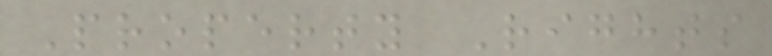Property Rights
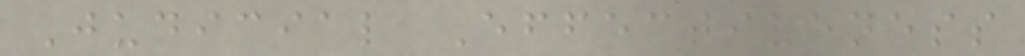Judicial Effectiveness
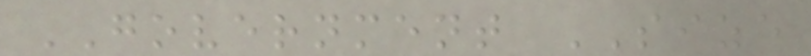GOVERNMENT SIZE
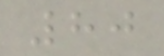80
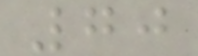70
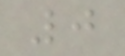0
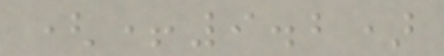(+9.2)
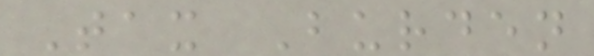Tax Burden
